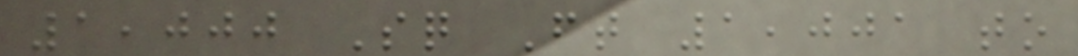1,000 Sq Ft 1,001 to
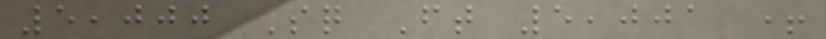5,000 Sq Ft 5,001 +
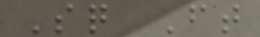Sq Ft
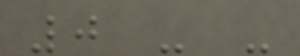0 - -
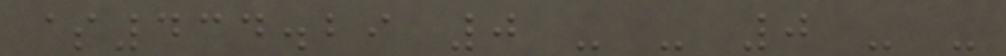$434.29 0 - - 0 - -
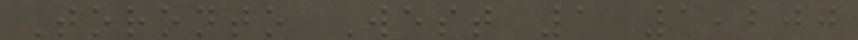Toronto West 1 1,200
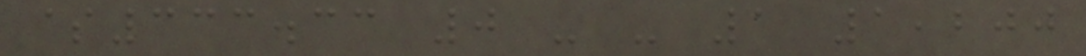$333.33 0 - - 1 1,200
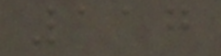117
